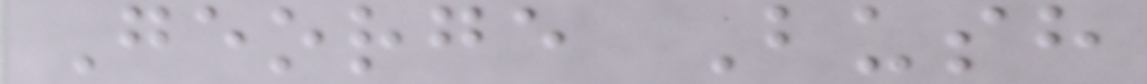George Bush
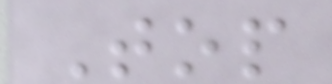Top
